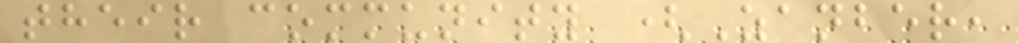their community (Zanber,
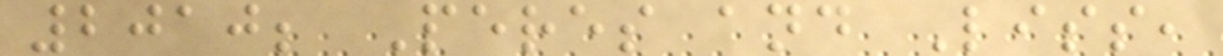2010; Peres and Liss,
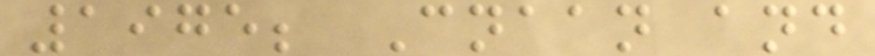1975; Cnaan and
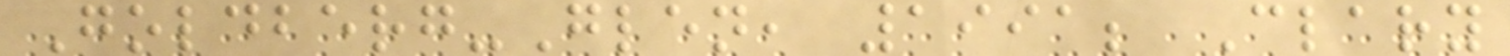Goldberg-Glen, 1991; Clary
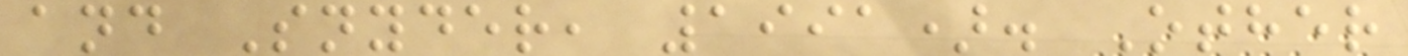and Snyder, 1991). Other
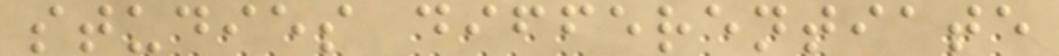studies differentiate
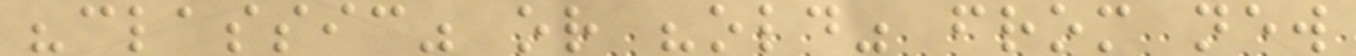"classic" or "old" from new
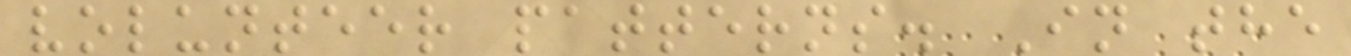volunteer patterns. In the
